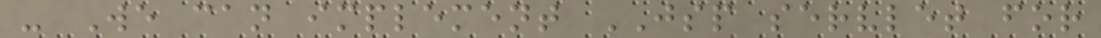- We can implement JSP servlet for
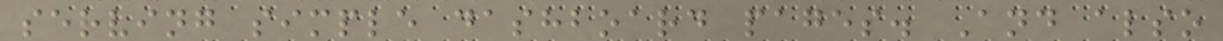serving simple dashboard pages. And also
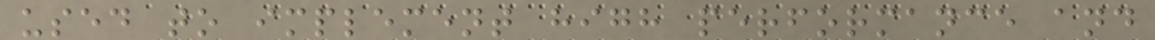used to implement high performance and
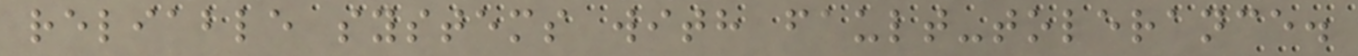reliable systems with fault-tolerance.
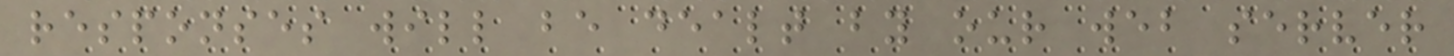responses will be dealt by our web server
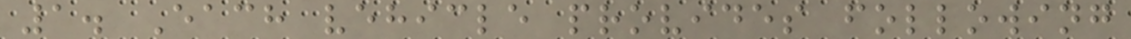1. Each vehicle provides following
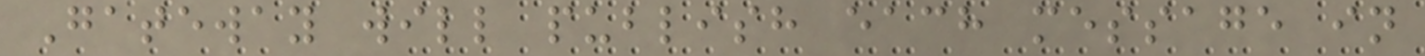Gateway will publish each message in
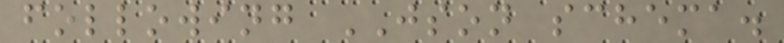following JSON schema.
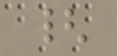{
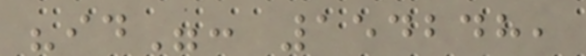"id": 154248,
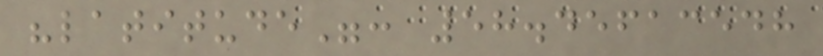"latitude": 58.45613548
